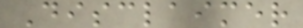Disclaimer
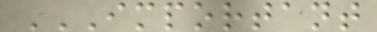IMPORTANT
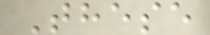These
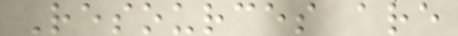Resources are
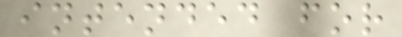intended for
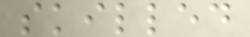skilled
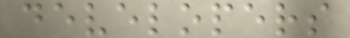developers
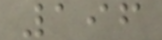196
